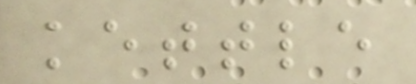kettle
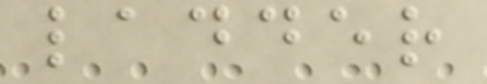ladder
